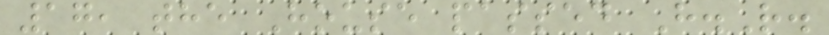17, the House passed H.R.
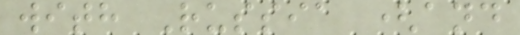with Russia (and
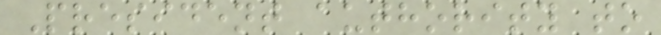President authority to
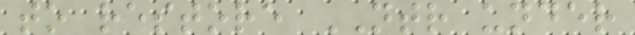to restore NTR under
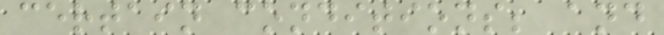certain conditions; and
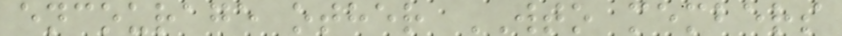encourage other WTO members
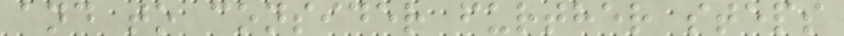and to consider further steps
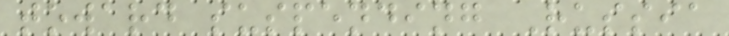toward suspending Russia
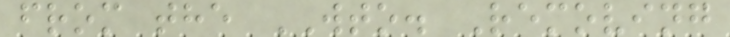from the WTO. Removing
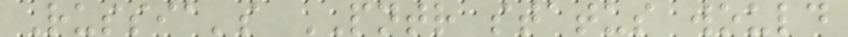Russia's PNTR status would
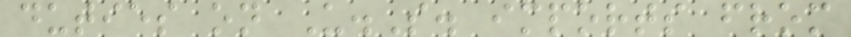duties on U.S. imports from
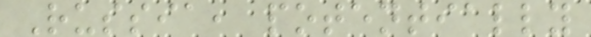Russia, potentially
